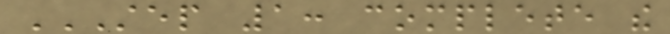STEP 1: COMPLETE THE
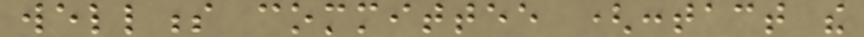wellness committee (contact the
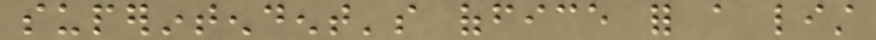superintendent's office for a list
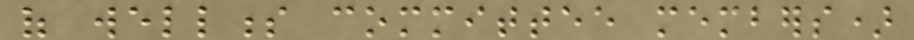of wellness committee members)
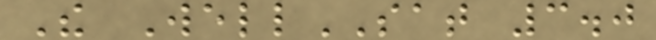The WellSAT 3.0
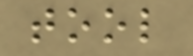tool
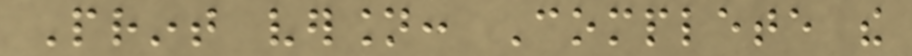Print version: Complete the
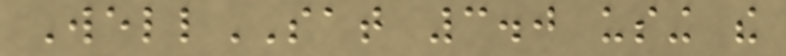WellSAT 3.0 using the
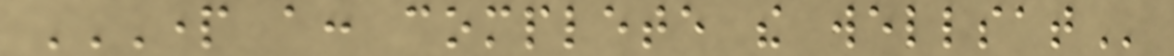PART A: COMPLETE THE WELLSAT
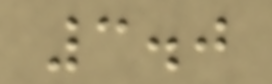3.0
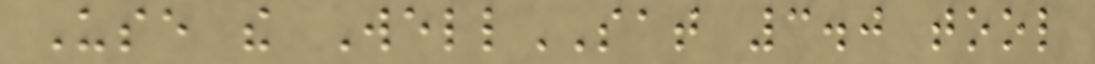Use the WellSAT 3.0 tool
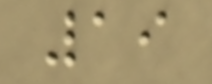19
